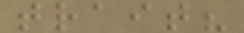trait?
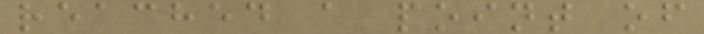reached a point of
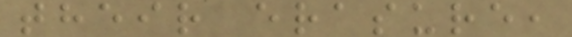their erasure,
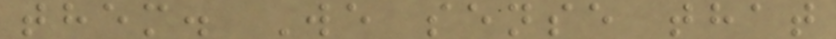them. We sense that
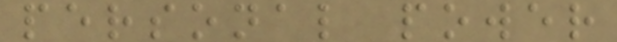personal power
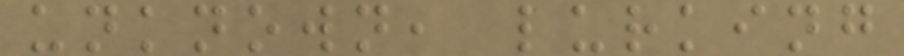unknown, lurking
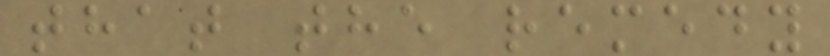that the remedy
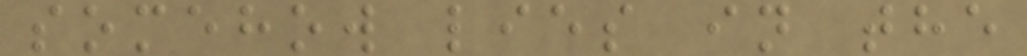somehow lies in the
